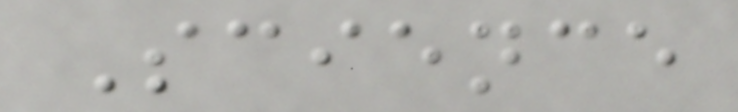Science
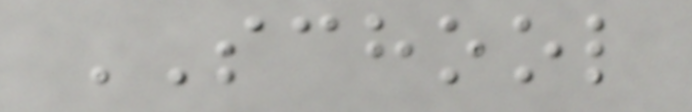SCHOOL
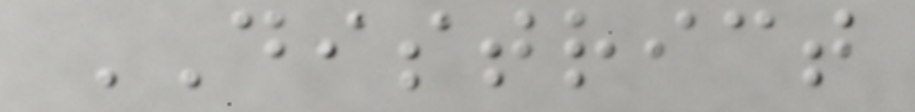DISTRICT
